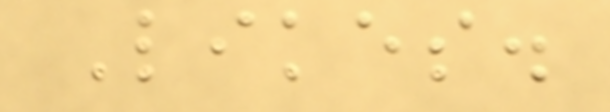Likes.
